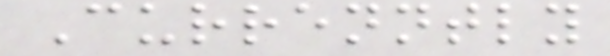Currenntly
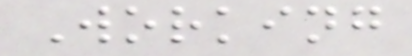Working
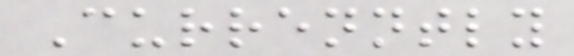Currenntly
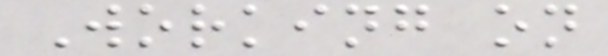Working on
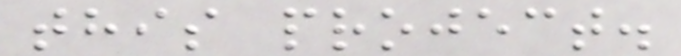this project.
